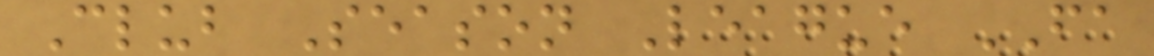Club Season League FA
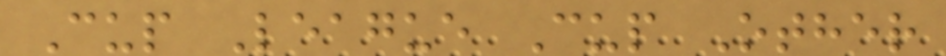Cup League Cup Other
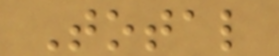Total
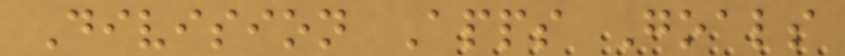Division Apps Goals
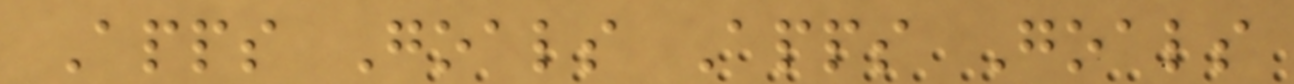Apps Goals Apps Goals
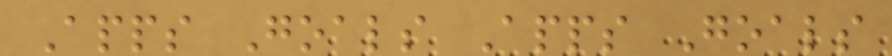Apps Goals Apps Goals
